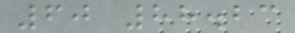60 88.23
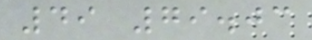49 79.03
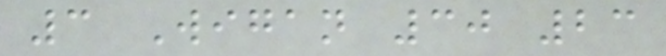3 Wigan 30 23
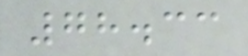78.33
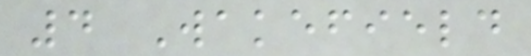4 Wakefield
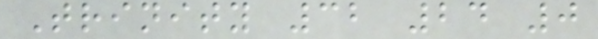Trinity 32 24 0
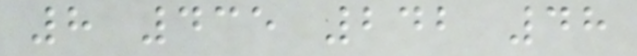8 435 242 48
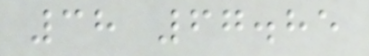38 67.85
